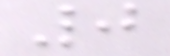0
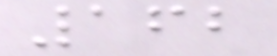162
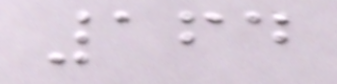164
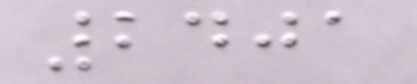2401
